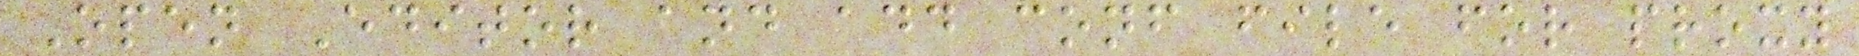Open Editor and add conf file for proxy
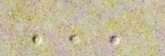'''
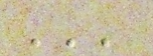'''
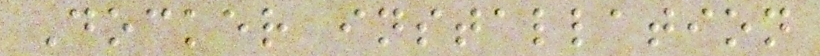Docker installation
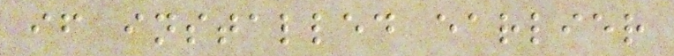if installed earlier
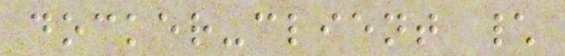docker-client \
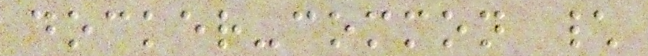docker-common \
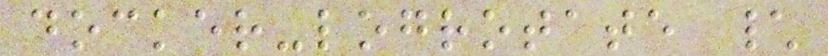docker-logrotate \
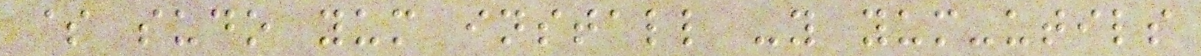$ sudo yum install -y yum-utils
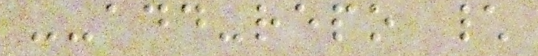--add-repo \
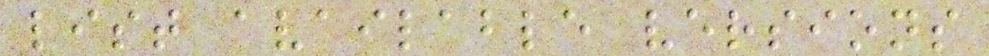list available versions
